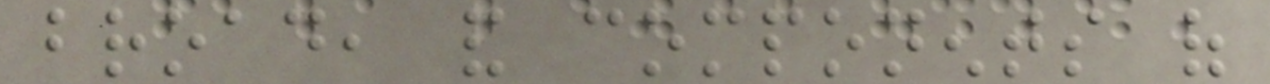broad, and components of
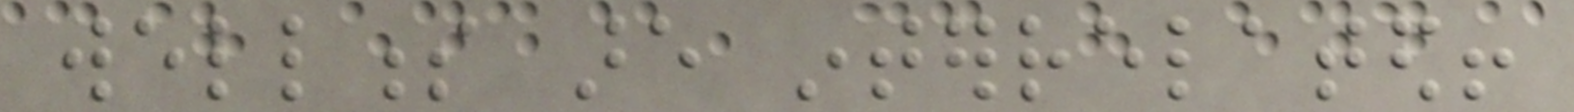wellness are interrelated!
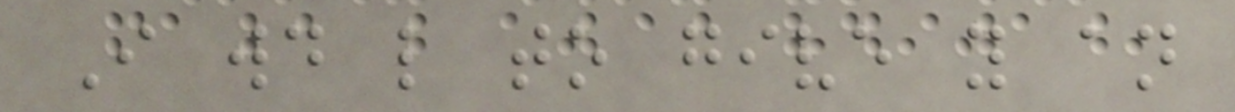I would like to give you an
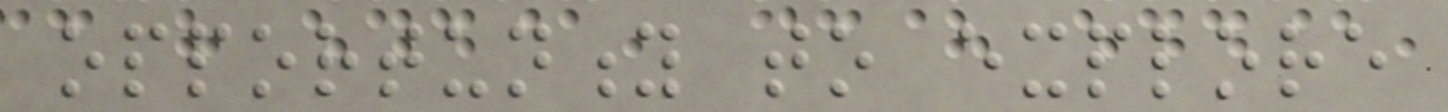opportunity to explore
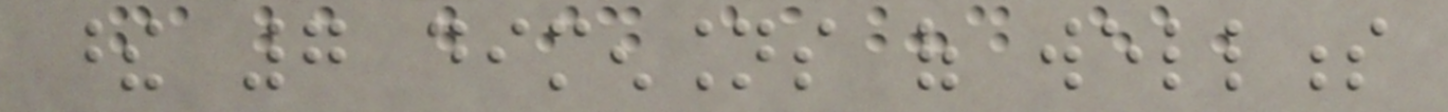these 7 dimensions of wellness
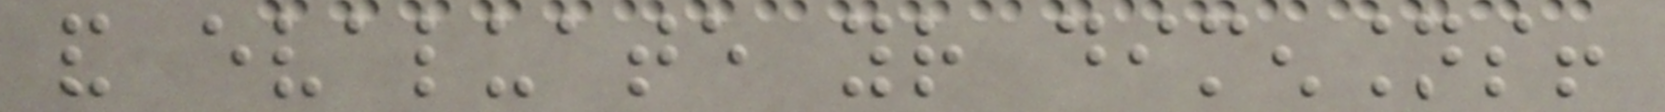and evaluate your dimensions!
